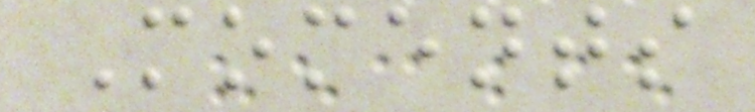Moments
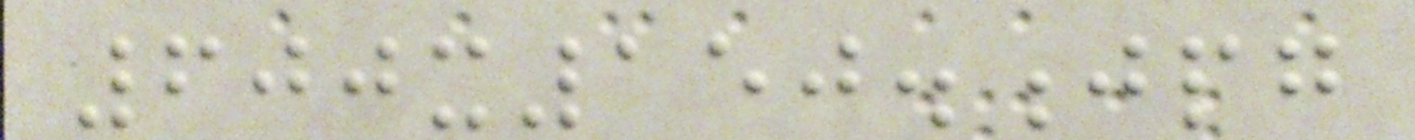600x150.jpg
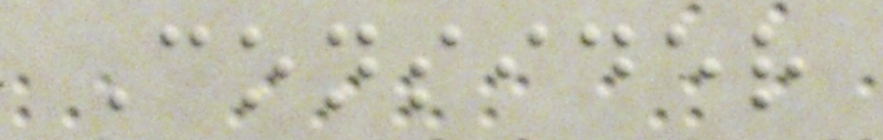Consider
